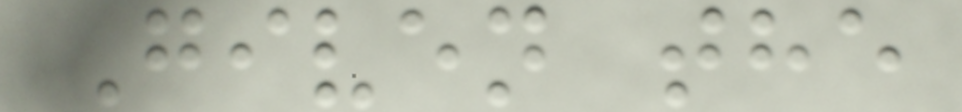Given the
